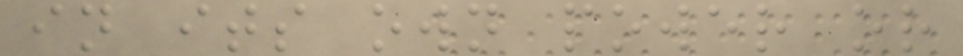in its own power or
